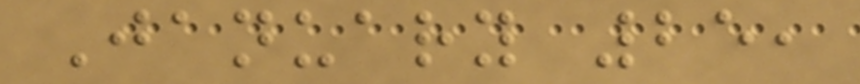January 25,
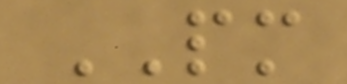PM
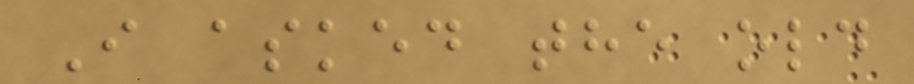I asked the old
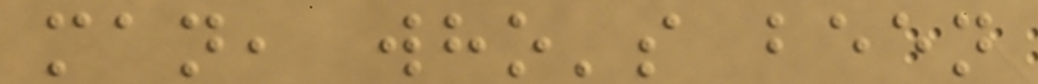man, who's been
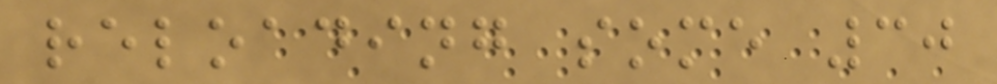reloading some 30
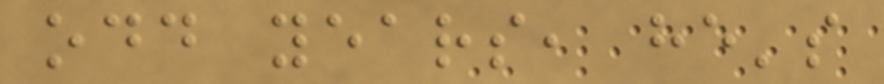odd years, he's
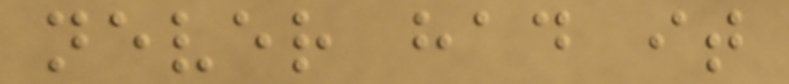never had it
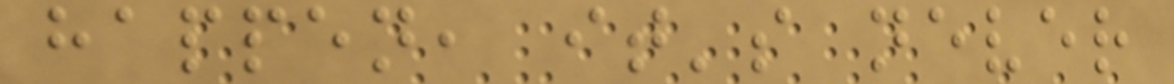happen, it's never
